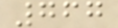767
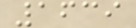1639
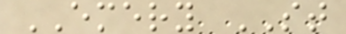EMERY ST
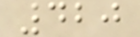420
